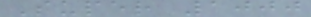Super 1000
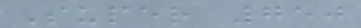Super 750
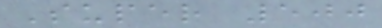Super 500
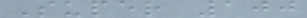Super 100
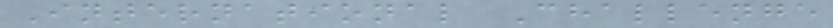International Challenge
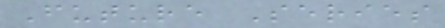Future Series
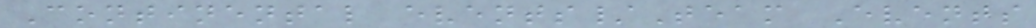Continental events/Team Events
